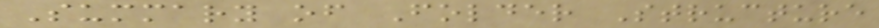Summary of Folder Structure
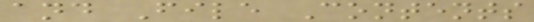and File Contents
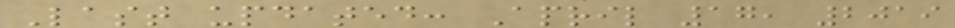Last updated: April 17, 2019
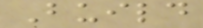Build
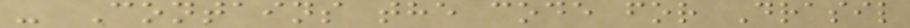- Contains the code for Drasil
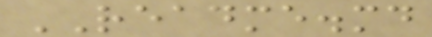README.md
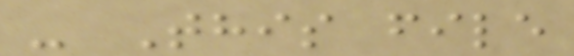- This file
